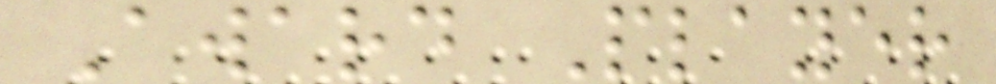Award Player
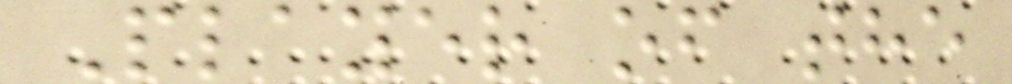Player of the
